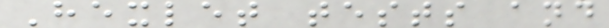Hexlet tests and
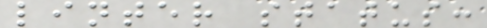linter status:
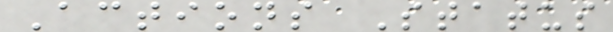Actions Status
